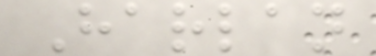Harlan
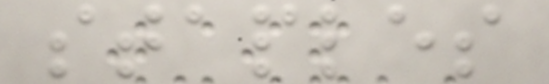staples
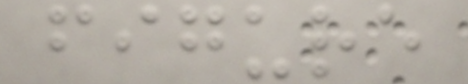figure
